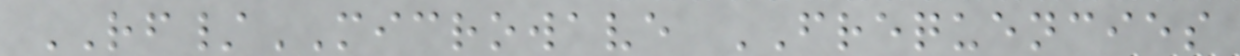RF/MICROWAVE FREQUENCIES
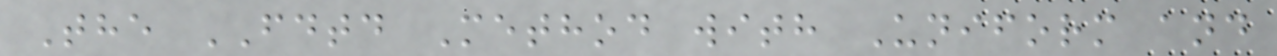The FDTD Method with Uniform and
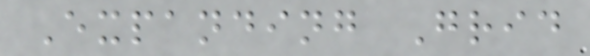Expanding Grid
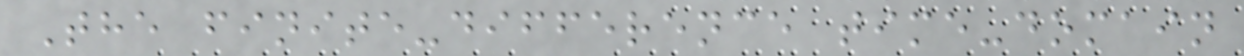The finite-difference time-domain
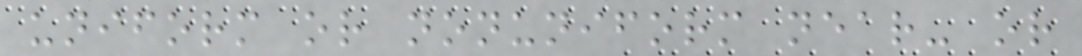uniform or nonuniform near- or
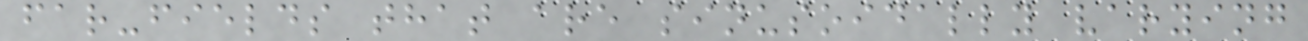far-fields that are sinusoidally varying
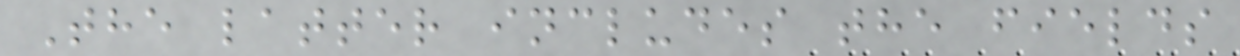The latter includes the fields
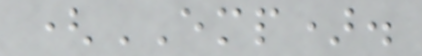(EMP).
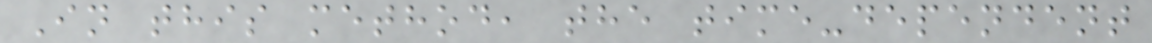In this method, the time-dependent
